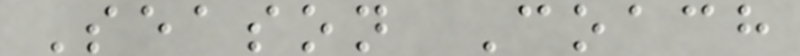Season Coach
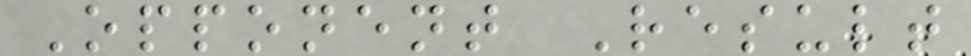Opponent Result
